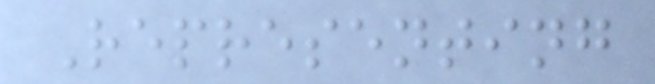Representing
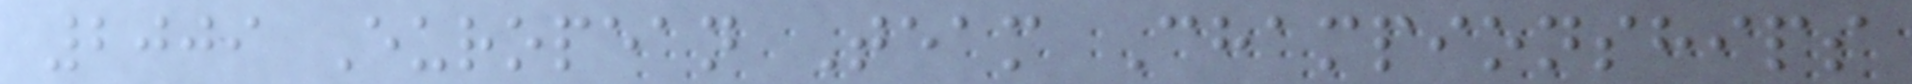2009 European Team Championships
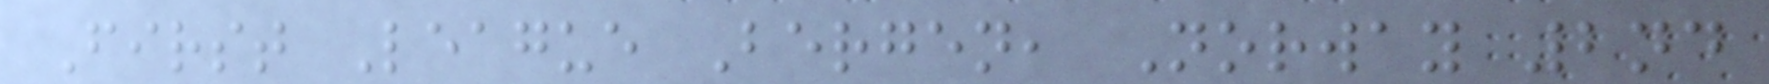First League Bergen, Norway 2nd
